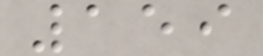159
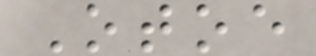Otoe
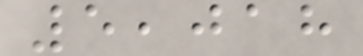5,018
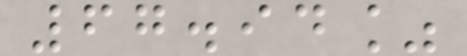67.94%
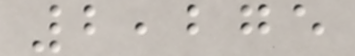2,275
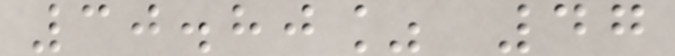30.80% 47
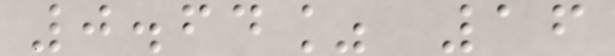0.64% 16
